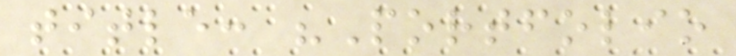title: "Portfolio
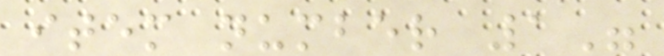item number 1"
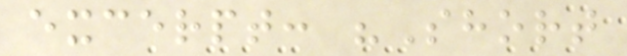excerpt: "Short
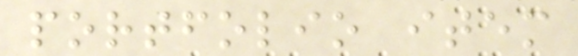portfolio item
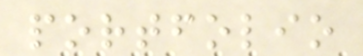portfolio
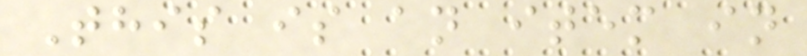This is an item in
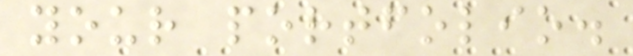your portfolio.
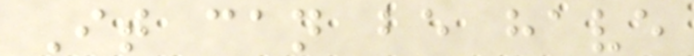It can be have
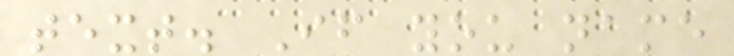text. If you name
